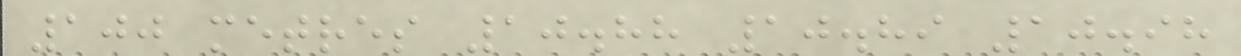100 metres 10.88 10.89 10.98
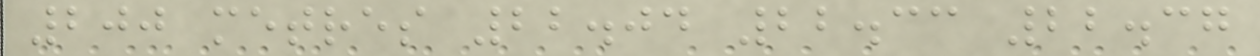200 metres 22.04 22.33 22.37
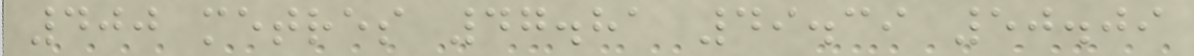400 metres 47.81 49.39 50.09
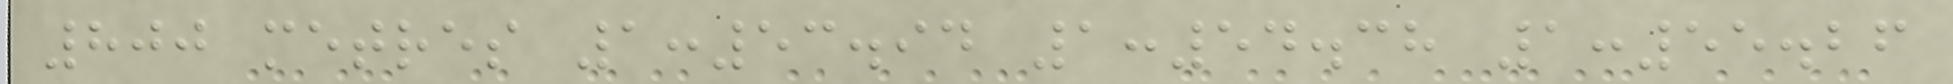800 metres 1:53.94 1:54.38 1:55.26
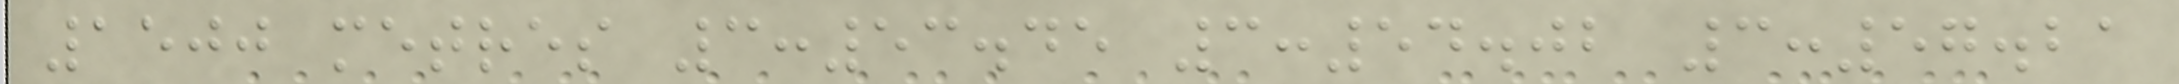1500 metres 3:53.45 3:54.02 3:57.21
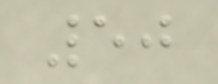50
